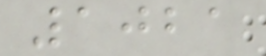1021
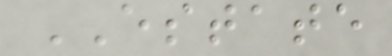ESTATE
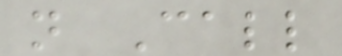n Call
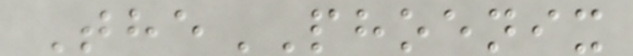ThePHOENIX
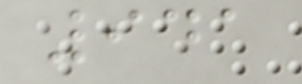941
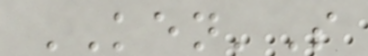KEN'S
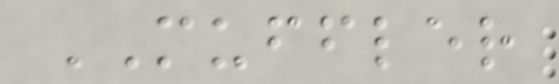MUFFLER
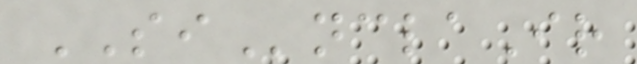SInclaIr
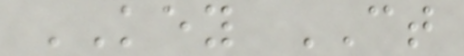KEY CT
